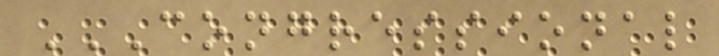CONGRESSIONAL
